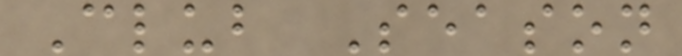Club Season
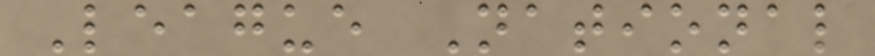League National
